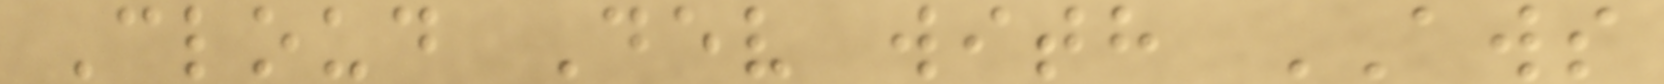Cloud Dev with AWS
